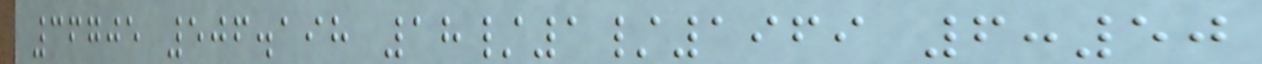36705 506.198 18/1/1969 6:50
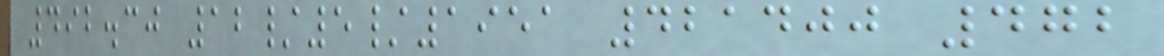492.30 12/5/1951 421400 472
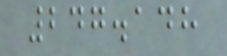247.148
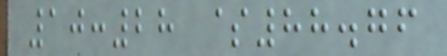10:28 $88.76
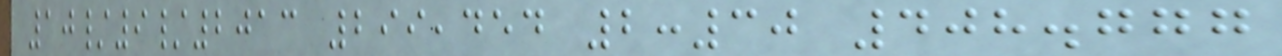10/9/2013 299,454 2:30 408.777
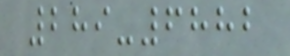289-6882
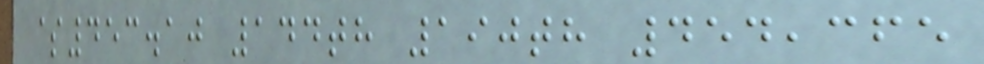$453.10 144th 190th 454,365
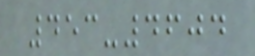453-4604
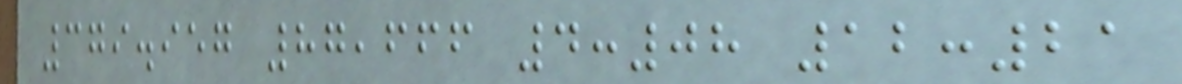379.957 87,666 4:08 12:21
